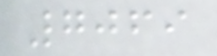7069
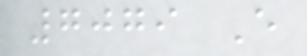7079 E
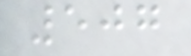507
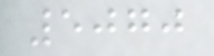5070
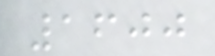1600
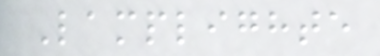Lamplighte
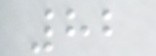82
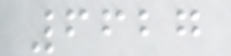6627
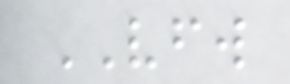VFW
